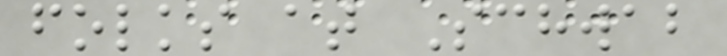folks at Schwab
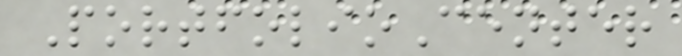PortfolioCenter
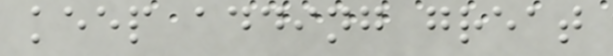keep adding great
